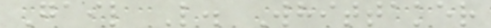Gail L. Whittaker
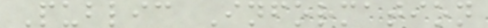Public Information
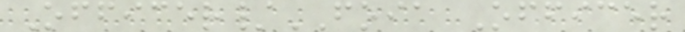Officer/FOIA Officer
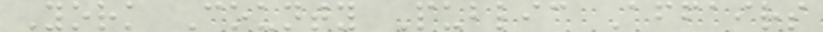York County Public Affairs
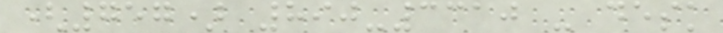(757) 890-3310 - desk
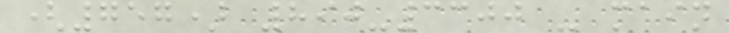(757) 890-3300 - main
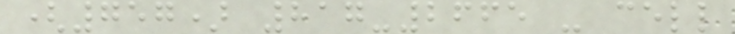(757) 817-2665 - cell
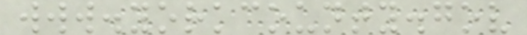www.yorkcounty.gov
